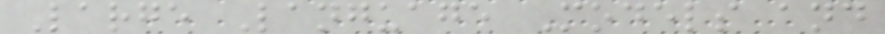Large Language Models and
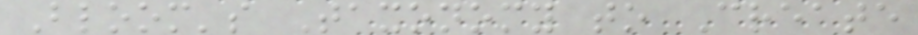Bloom's Taxonomy to Create
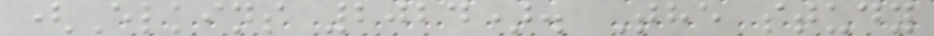(Elkins 2024). The study
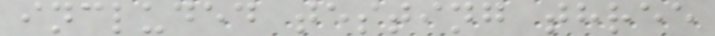included testing three
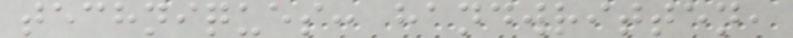techniques: handwritten,
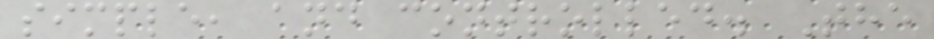simple, and controlled. The
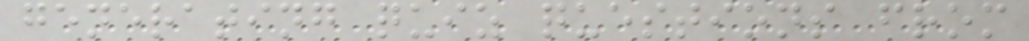generating quiz questions from
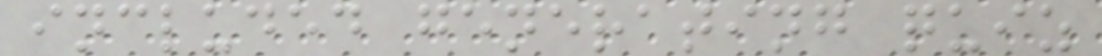included generating quiz
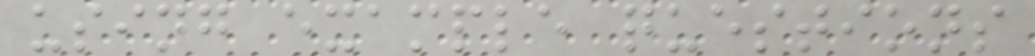using example questions
